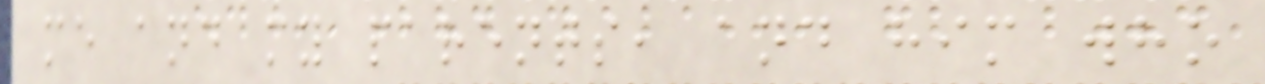me and my parents, and him who
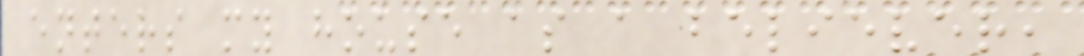enters my house as a believer,
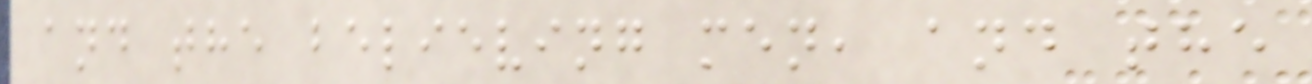and the believing men, and the
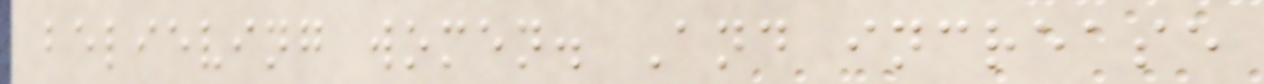believing women. And increase
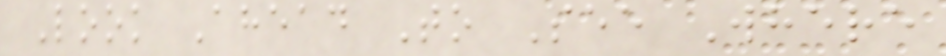Look Ahead To See Where
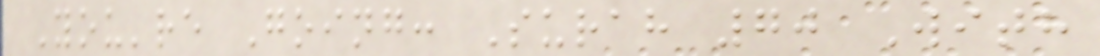You're Going: Surah 70 With
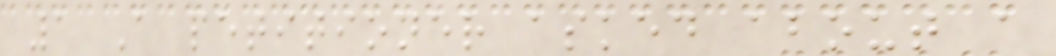1 A petitioner asked about a
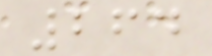264
